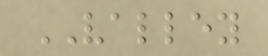VALLEY
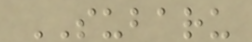SUBARU
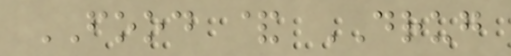FOOD & DRUG
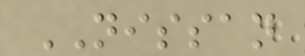NISSAN
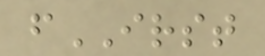fIRST
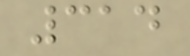314
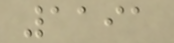1191
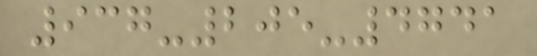937-205-4741
